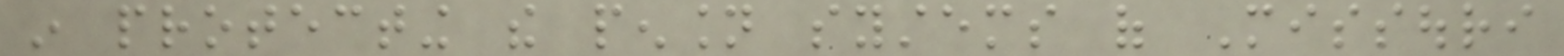in protecting the pension systems of Missouri
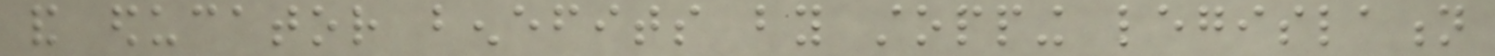and educator benefits by stopping legislation
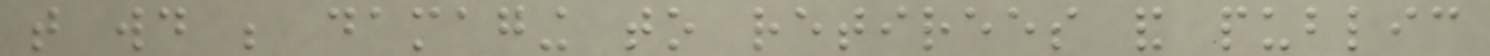that would be damaging to retirees and public
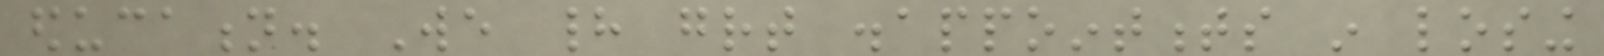education. We had great disappointments in losing
